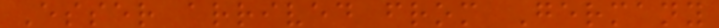Esser arrived from Germany
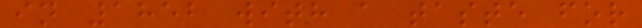in 1852 with a taste for
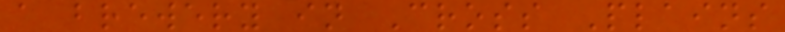a brewery in Cross Plains
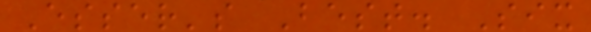Esser's Best. Six
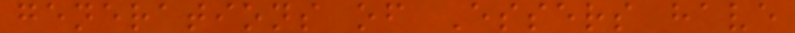generations of Essers have
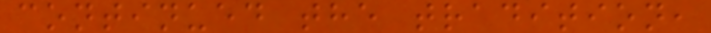continued the tradition,
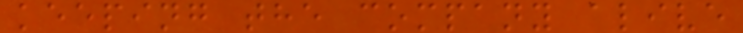keeping the company alive
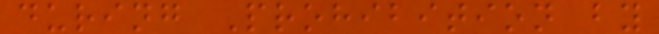during Prohibition by
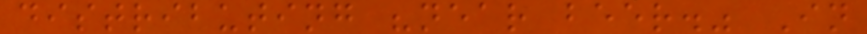distributing "near beer." In
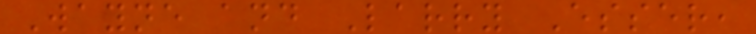Wayne and Larry Esser,
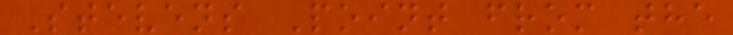Stevens Point from the
